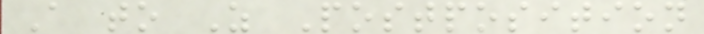A to Z Postposition
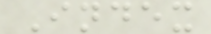Index
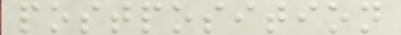postposition
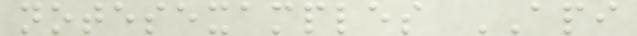notesexamples API
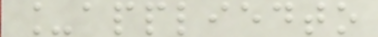_appliedto
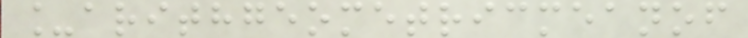_arithgeometricmeanof
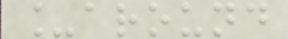_around
